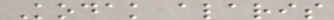Kodak alaris
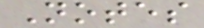Notes
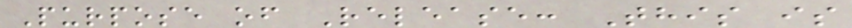Purpose of Release: This is
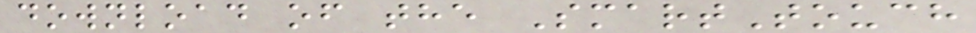download of the SmartTouch
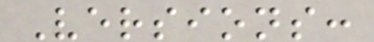Versions:
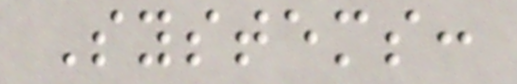Systems:
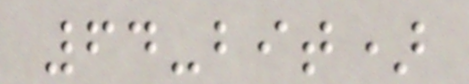64-bit)
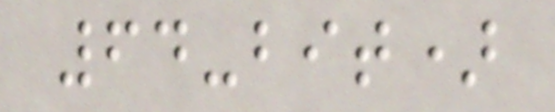64-bit)
